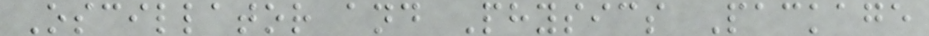Oscillator and Physics Package
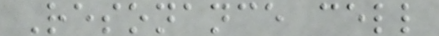Resonance cell
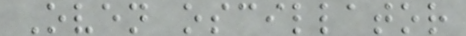Oven oscillator
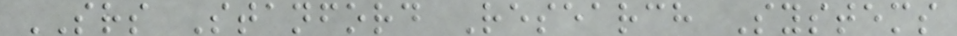SRS Stanford Research Systems
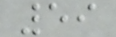59
